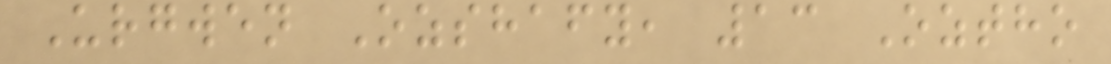Urgwen Ozshafy, 13 Oztho
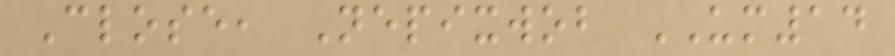Close, Nepixwob UM14
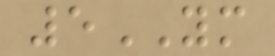5YM
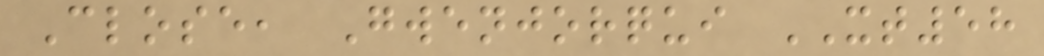Close, Gwenjorqui XT58
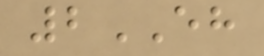2EH
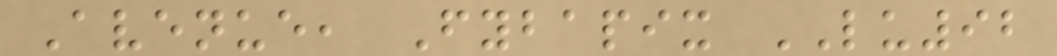Avenue, Fybapix LU92
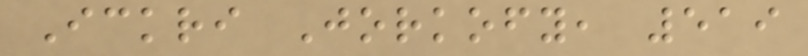Ickri Jorkofy, 519
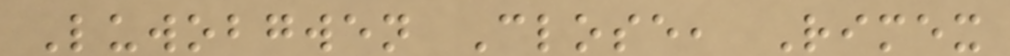Luwobgwen Close, Rimex
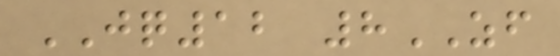JQ12 8ZF
